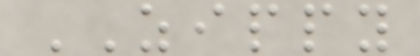ZIPPY
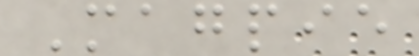Magpie
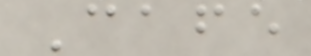Cafe
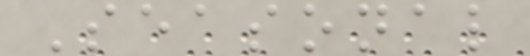Seasonal
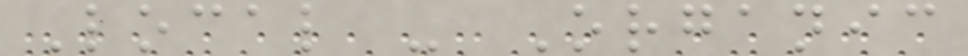Local - Organic
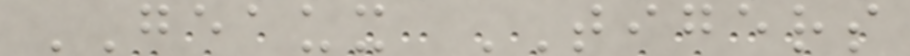GEAUX TIGERS
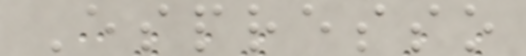Espresso
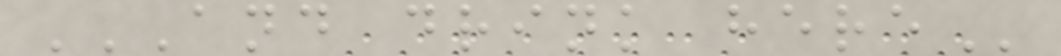AND DRINK HERE
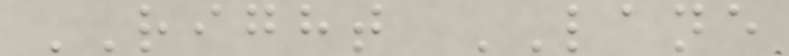RIGHT LANE
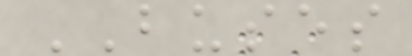BUSES
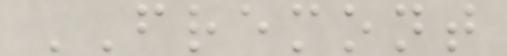FREMONT
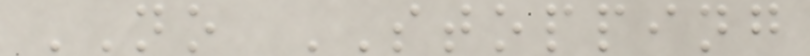NO STOPPING
